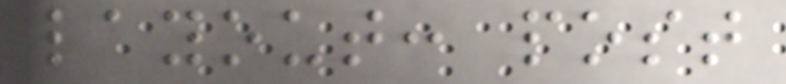layout: post
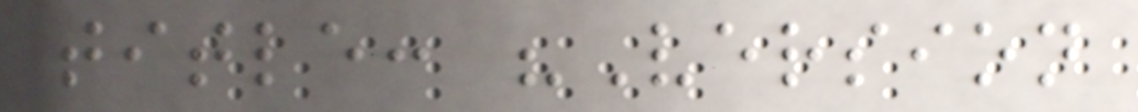title: "Version
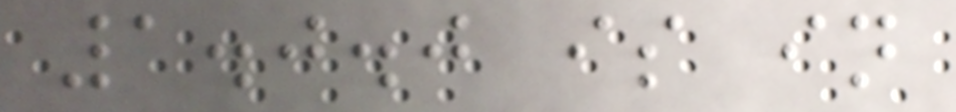1.0.0 is in
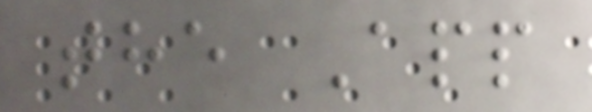the App
